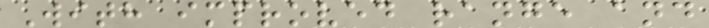With improved range and
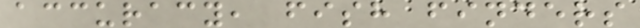accuracy, fish finders
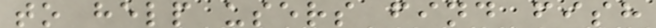to help users find fish
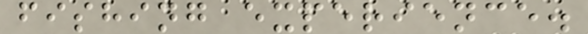fishing experience.
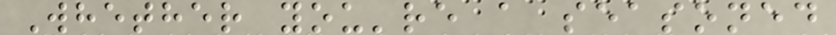Whether you're a seasoned
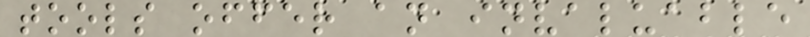tools offer an invaluable
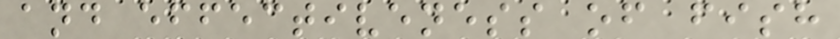and effectiveness of fish
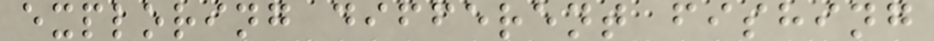exploring different fishing
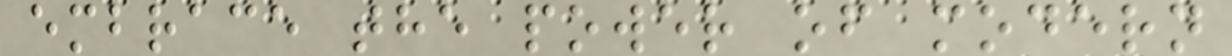embrace the power of modern
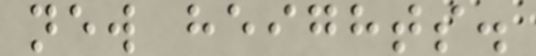new heights.
